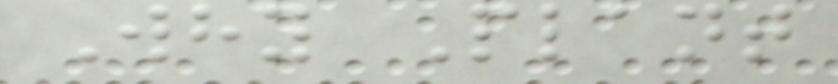Why Plant
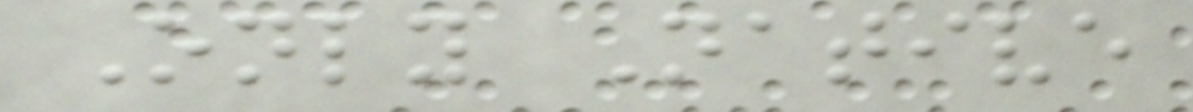Only Native
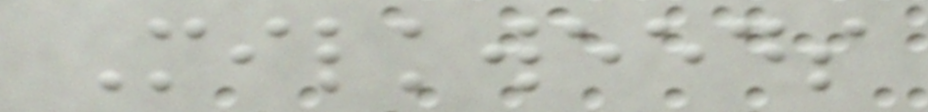Milkweeds
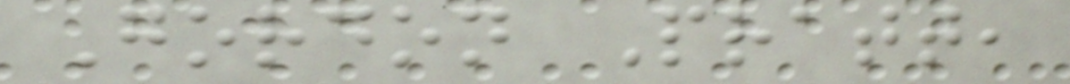Gordon Pratt,
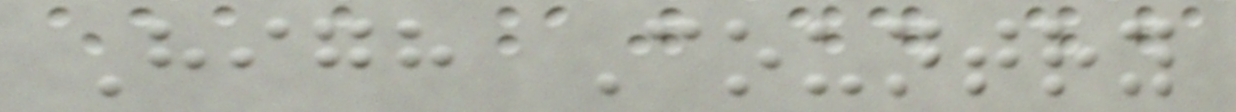High Country
